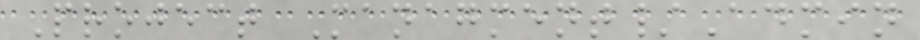Project Managment/Admin
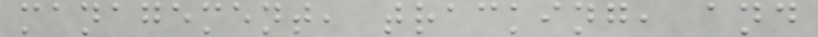management, tracking, and
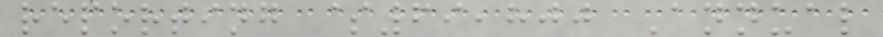reporting $69,800 Annual
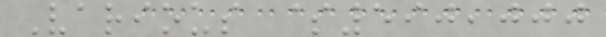Various $590,000
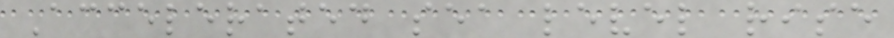Accelerated sea level rise
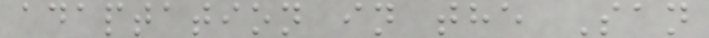adaptation in the San
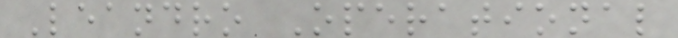Leandro Operational
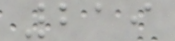219
